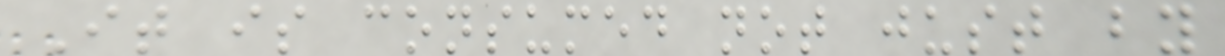It is consumed not just by
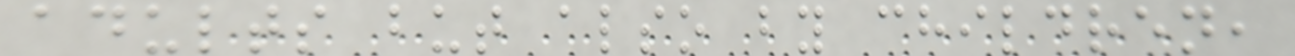adults but also by children,
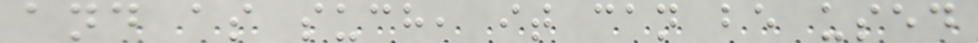and as such, it can be used
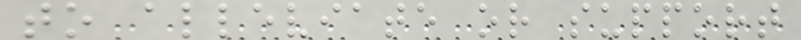to alleviate or support
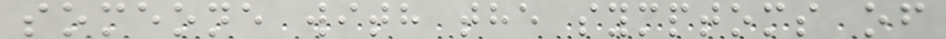someone with the symptoms of
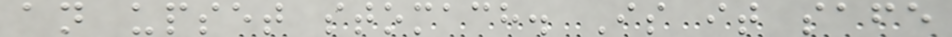an upset stomach. Is it safe
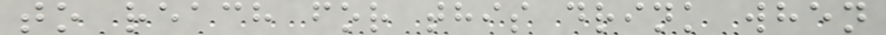to reach for this drink when
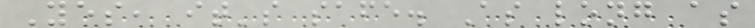Yes, it's safe. As long as
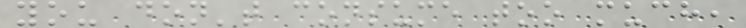you don't consume too much,
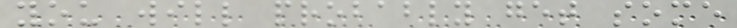you will probably get some
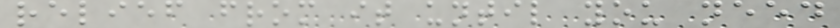relief from it until you need
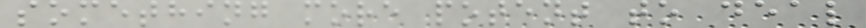something more potent to deal
